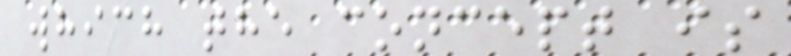which the concept is
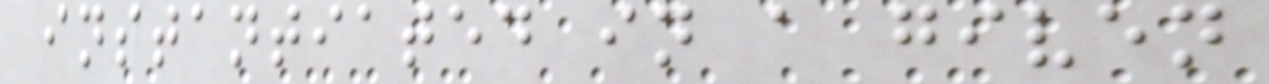instantiated in a given
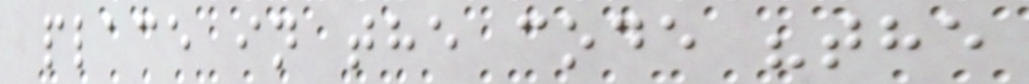place in the code "the
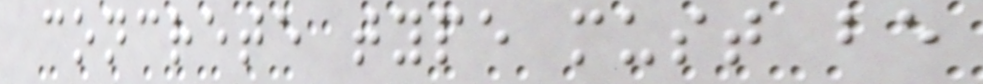concrete type must be
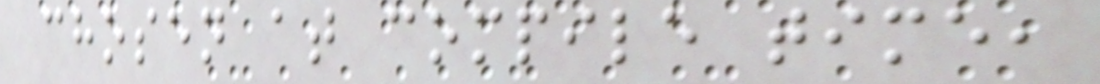chosen at compile time,
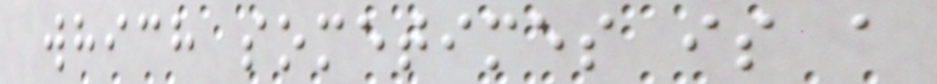which sometimes is a
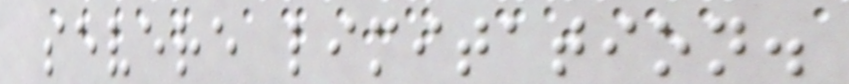severe limitation.
